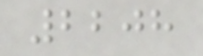2208
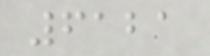6121
